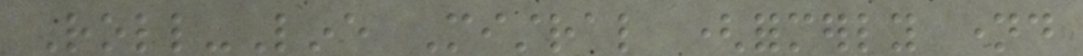Roll-Line Mistral (formerly named
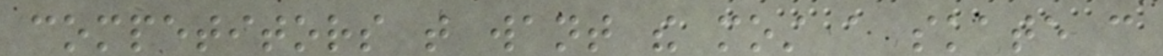competitors that want the most a skate can
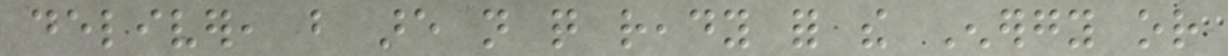deliver, but are not quite ready for the Energy or
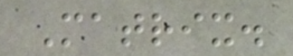Matrix.
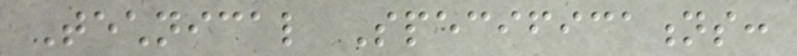Technical Specifications:
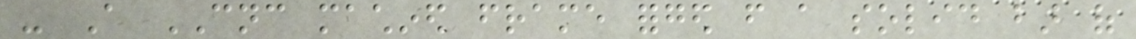- A CNC machined frame forged from a solid bar of
